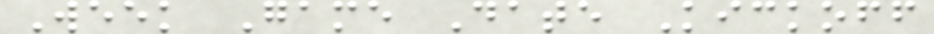Week Game Date Kickoff
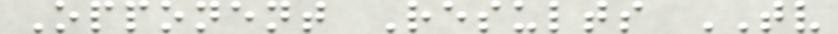Opponent Results TV
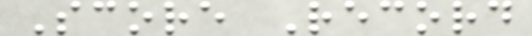Score Record
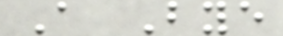A Bye
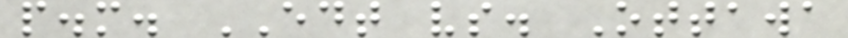p.m. EDT vs. Ottawa
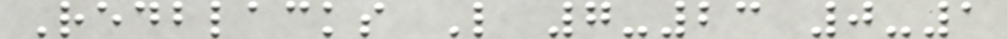Redblacks L 7-23 0-1
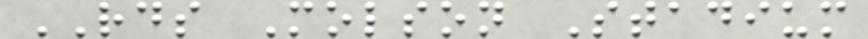RDS Molson Stadium
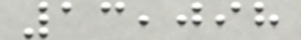13,098
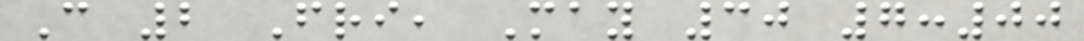C 2 Fri, May 30 7:00
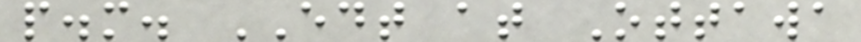p.m. EDT at Ottawa
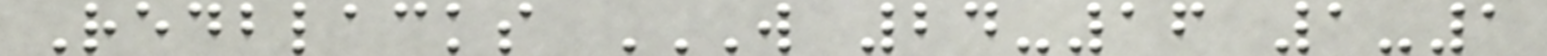Redblacks W 24-16 1-1
